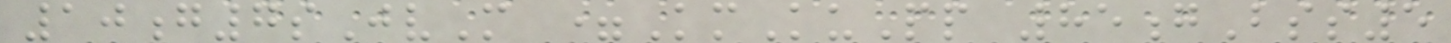10g7sJvM =KmKuPp 85gBss5
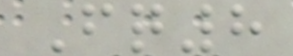Fq8
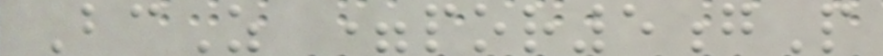BcZ =por5gP
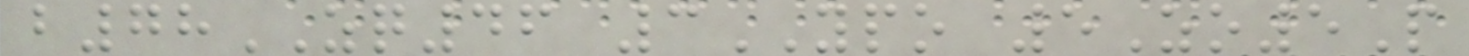b78ZQ46 3YPO 5Zo5P
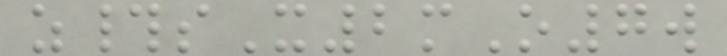z#sX2mO7w
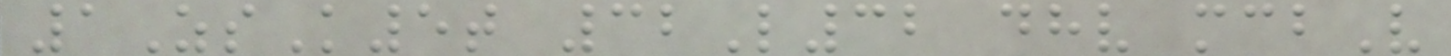1ZsK5t 32L32 dhv mcbV
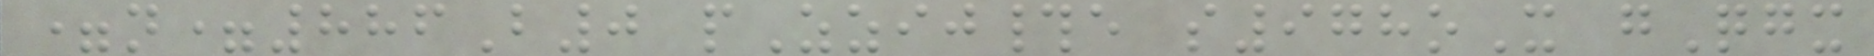=n=886B0 pZzij#e s978oX gQgx
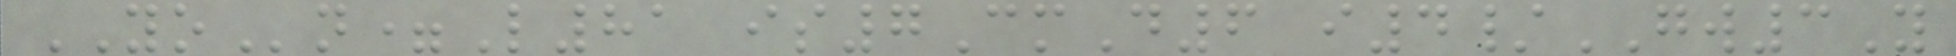YOn=L81 is7CmD6 i4/GW3Y
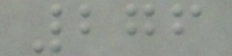276
